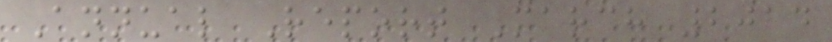Annual Report March 2014
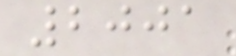2001
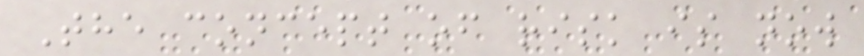The concept of risk is now
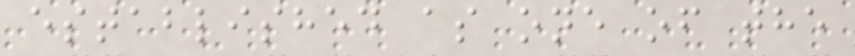established as one of the
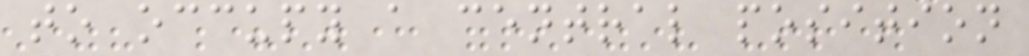to occupy a central position
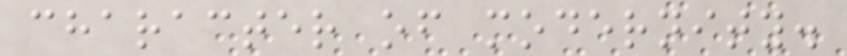character of modernity.
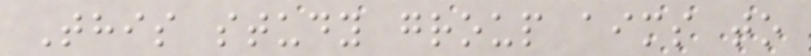This study group aims to
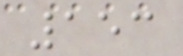153
